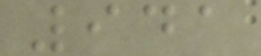941
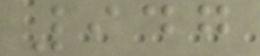947
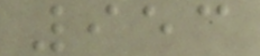953
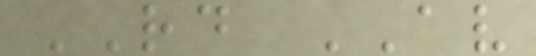RD AV
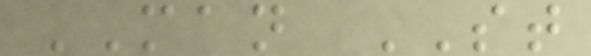MAN ST
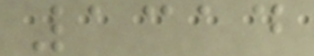1314
